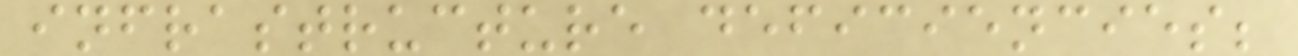infrastructure deficiencies;
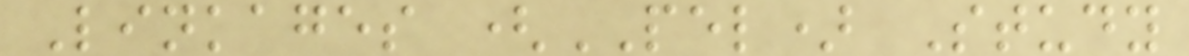Linkages (PEL) Study
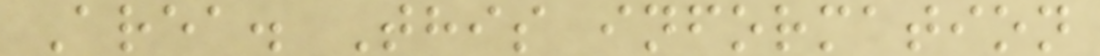Area. This information
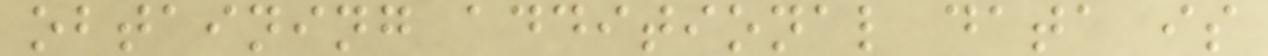obtaining additional data is
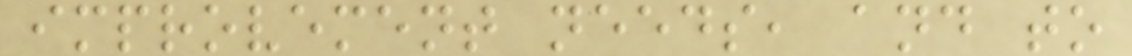improvement needs, and to
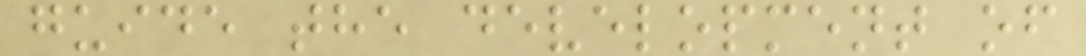guide the development of
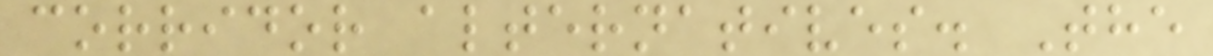corridor alternatives. The
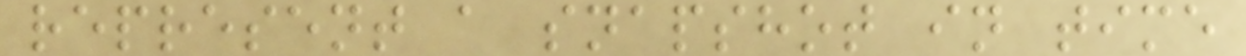represent a snapshot in time
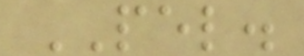PEL.
